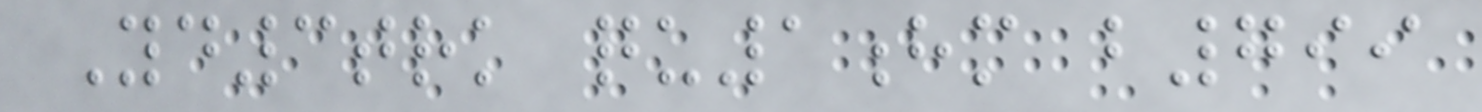Yd3trk qu1hm b799
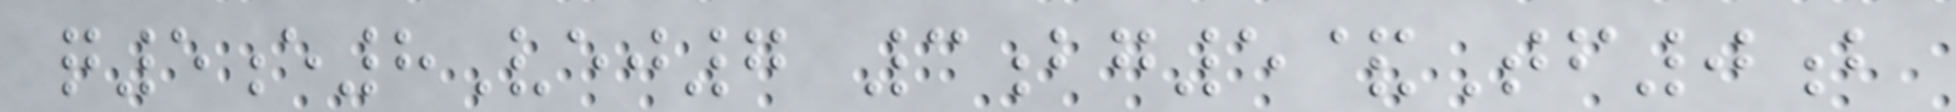q5e8Vej7 3bg5&Tf0b
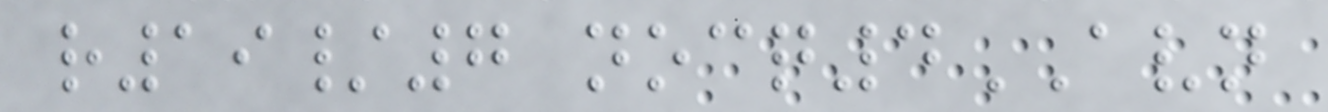r19/7 nocq4AVN
